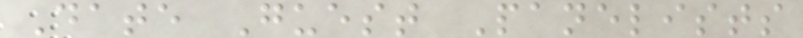Date Guest Panelists
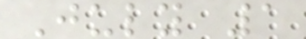July 1
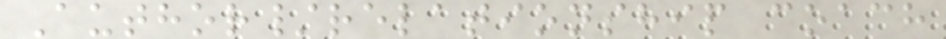Author/relationship coach
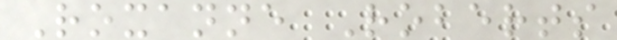Roxanne Roberts
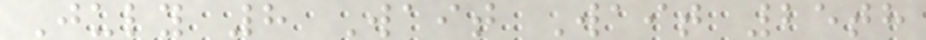July 8 Wait Wait 25th
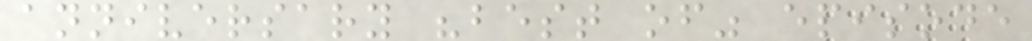anniversary "best of" episode
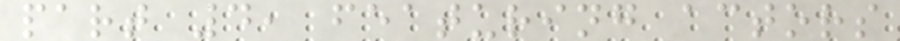part 4, featuring actors
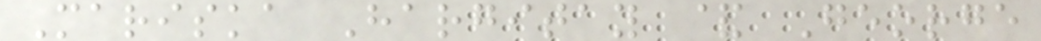Mariska Hargitay & George
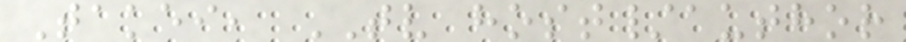Takei, TV host/author
